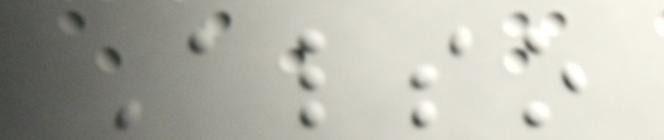Also
